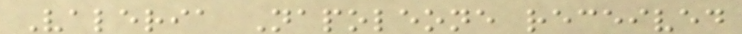Valeria Napoleone received
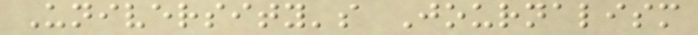University's Journalism
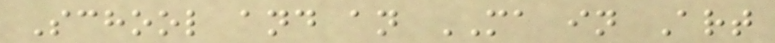School and an MA in Art
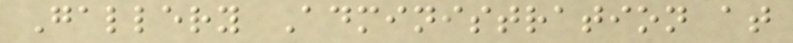Gallery Administration at
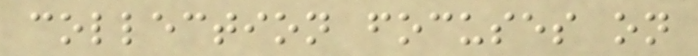collection focuses on
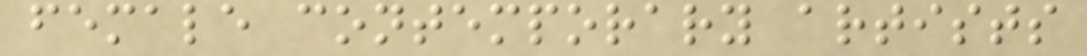female contemporary artists
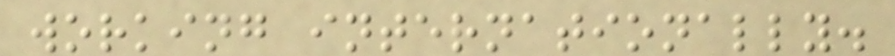working internationally.
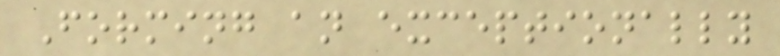Forming an exceptionally
